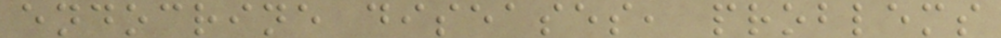endocrine diseases, problems
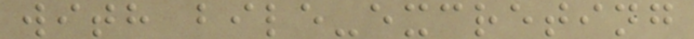with bile-excreting
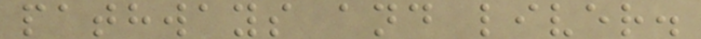pathways and liver.
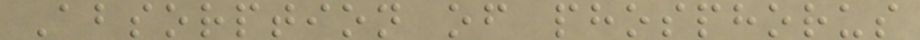Absorption of phosphorus
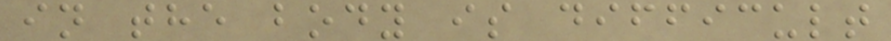in the body is difficult
